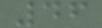46
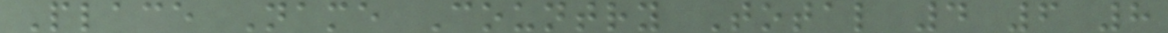Place Name Country Total 4 6 8
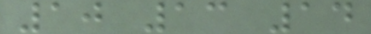10 13 14
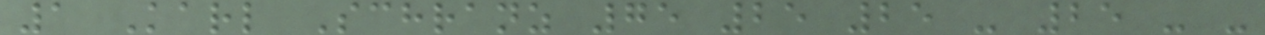1 Karl Schranz 75 25 25 - 25 - -
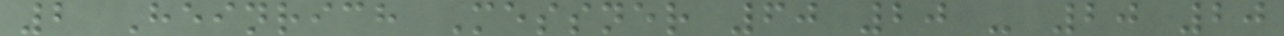2 Heinrich Messner 60 20 - 20 20
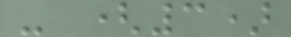- (3)
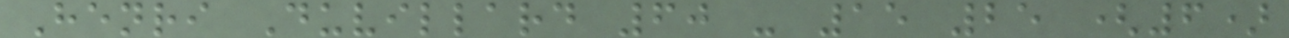Henri Duvillard 60 - 15 25 (6)
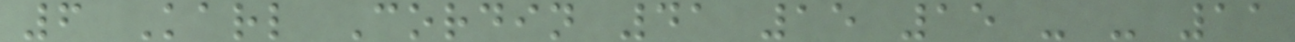6 Karl Cordin 41 15 15 - - 11
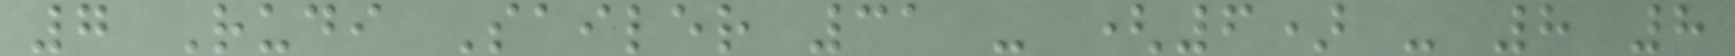7 Rudi Sailer 31 - (6) - 8 8
